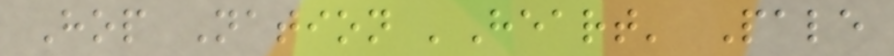Hop Nation 'Heart' Pale
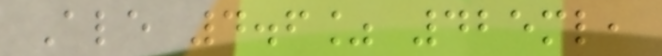Ale 4.6% 425ml,
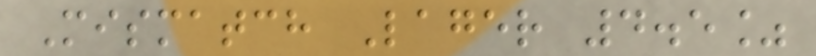Mismatch Lager 4.5%
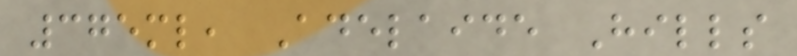375ml, Adelaide Hills
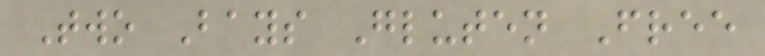Two Bays Gluten Free
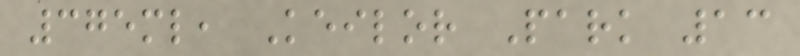375ml, Keilor Park 13
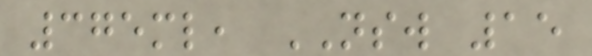375ml, NSW 15
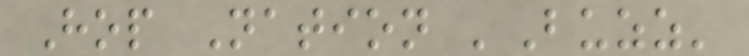Hop Nation 'Buzz'
